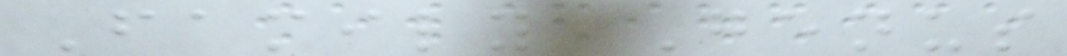Family Genus
